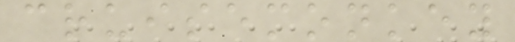cruisemonkey
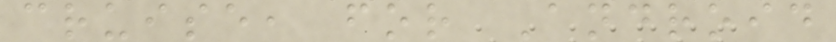cruise, for Android
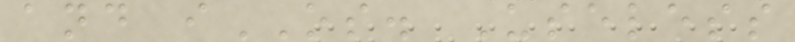and iOS. Useless
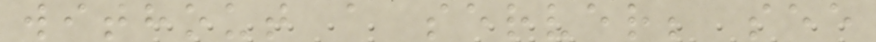without a server; see
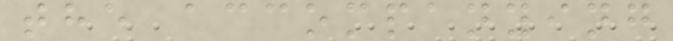the accompanying
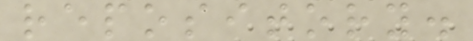repository.
